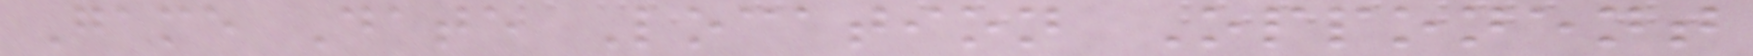Game Date Location Opponent
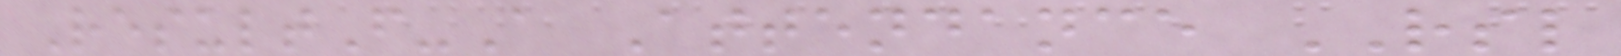ResultF-A Attendance RSL
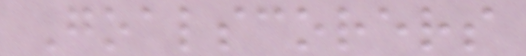Goalscorers
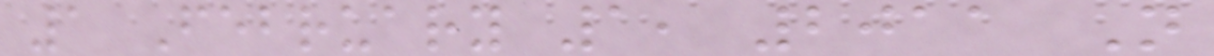1 February 1, 2011 N
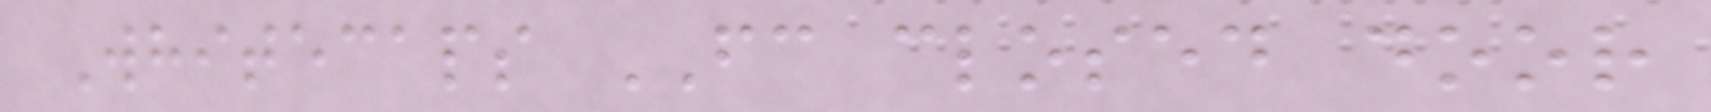Whitecaps FC closed door
